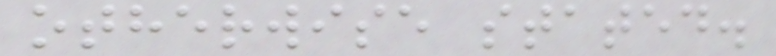otherwise stated.
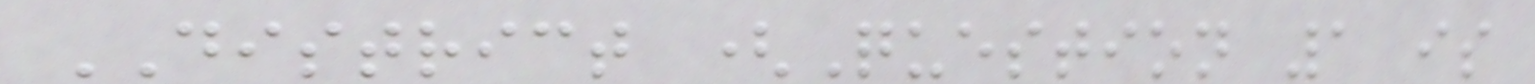DISTRICT (Question 1 is
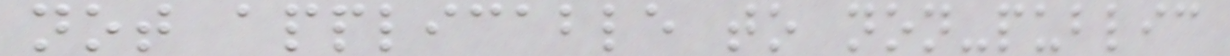not applicable to non-public
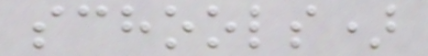schools)
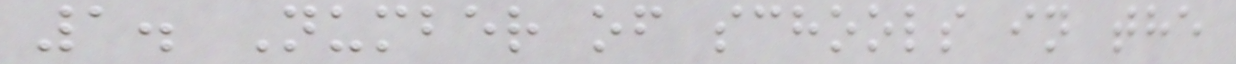1. Number of schools in the
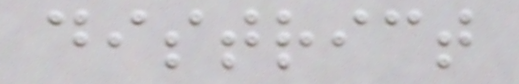district
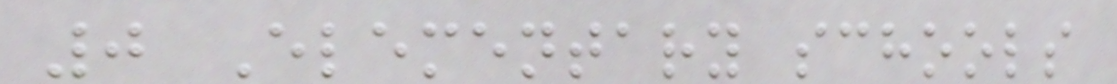0 Elementary schools
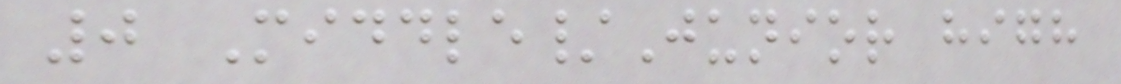0 Middle/Junior high
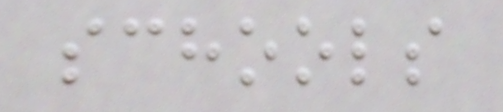schools
